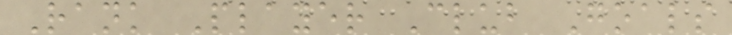Rank Player Club Goals
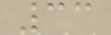33
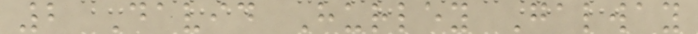2 David Hurley Galway
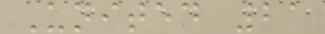United 21
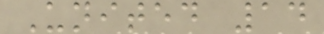United 14
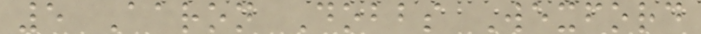5 Aaron Dobbs Wexford
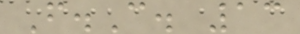F.C. 13
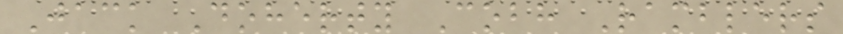Jack Doherty Cobh Ramblers
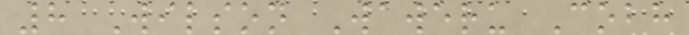8 Wilson Waweru Cobh
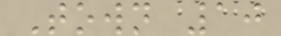Town 10
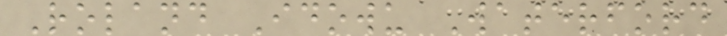Roland Idowu Waterford
